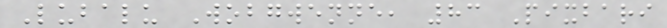Lubalu Wobgwenne, 83 Pixbari
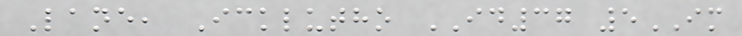Lane, Icklutho ID37 5IM
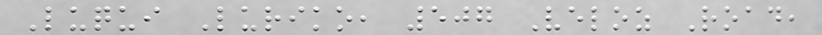Luqui Luriko, 507 Veloz Road,
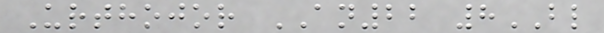Urthojor AN22 8BL
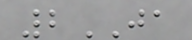2JA
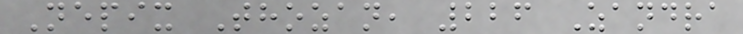Nepix Thozan, 226 Zandra
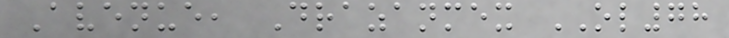Avenue, Drazanmex OL78
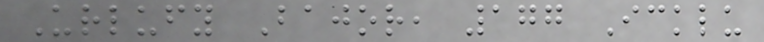Urlufy Bajor, 177 Icklu
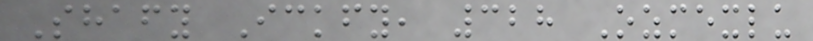Shafy Ickfy, 328 Ozmexlu
